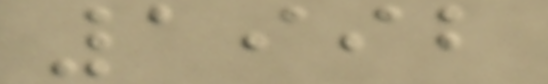1992
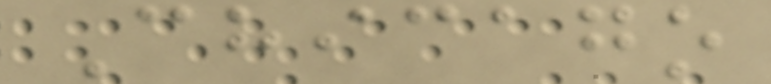Chicago
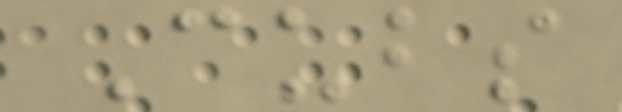Cubs
